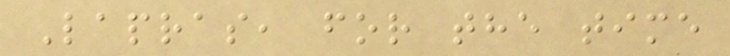Lapras, for the time
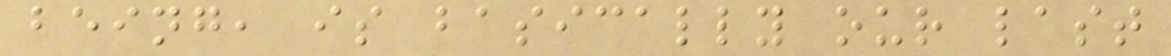being, is basically our last
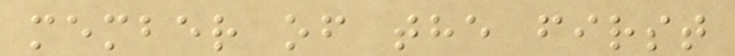member of the first
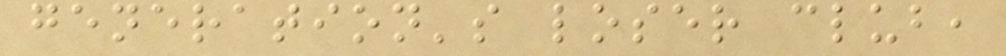generation's loser club,
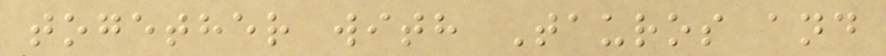together with Tauros and
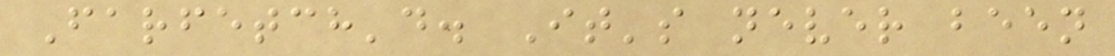Farfetch'd. It's never been
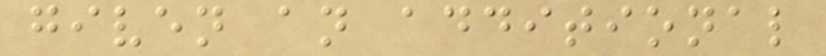given an additional
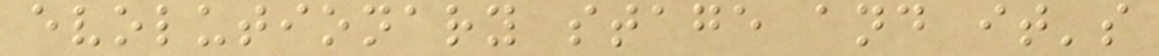evolutionary stage and it's
